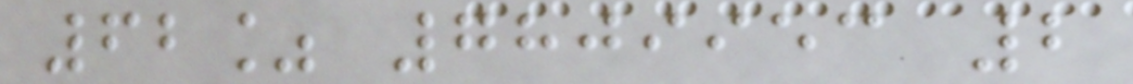62% 7809953 2
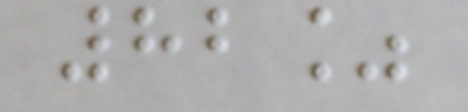82%
